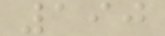190
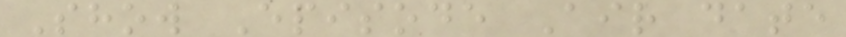Show Episode Air date
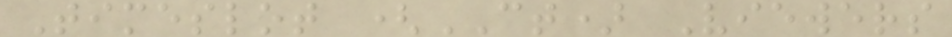Timeslot (CT) Viewers
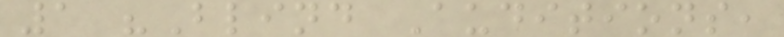1 "Blind Auditions,
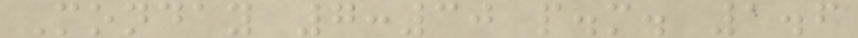Monday 7:30 p.m. 1.6
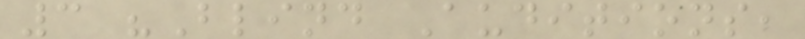3 "Blind Auditions,
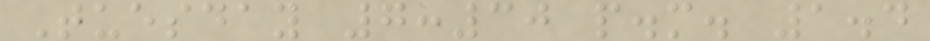Tuesday 7:30 p.m. 1.4
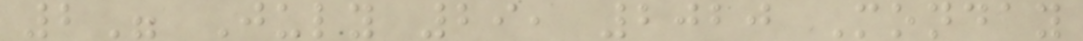2" July 29, 2020 Monday
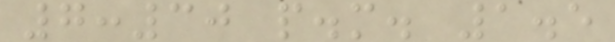7:30 p.m. 1.5
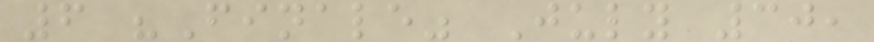6 "Finale" July 30,
